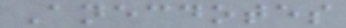Anecdotes
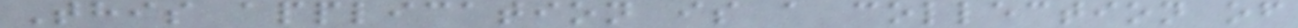This application is a collection of
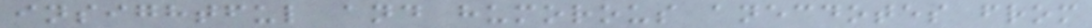insightful and humorous anecdotes from
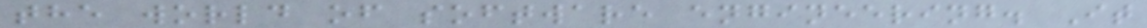the world of software engineering. It
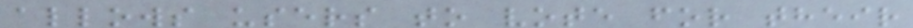allows users to vote for their
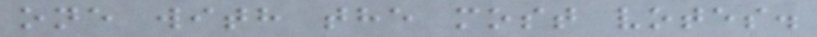one with the most votes.
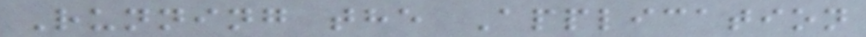Running the Application
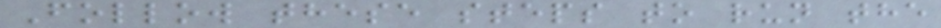Follow these steps to run the
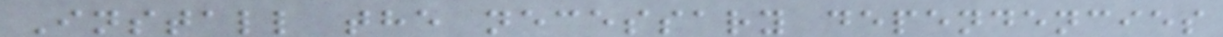Install the necessary dependencies
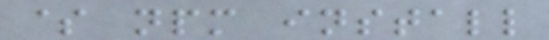$ npm install
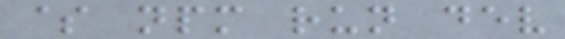$ npm run dev
